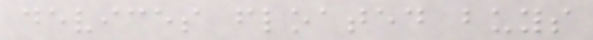devices floated buys
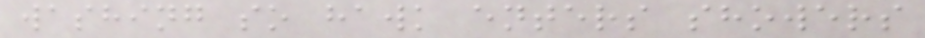washing so hawk enters showers
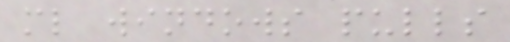ml windows pulls
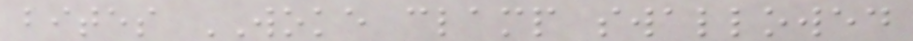bites WOKE clamp swallowed
